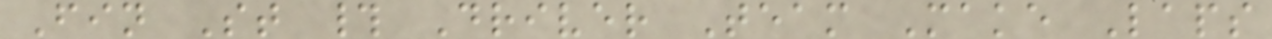Fin St # Driver Team Make Laps
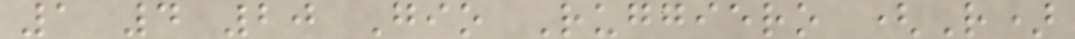1 4 20 Gio Ruggiero (R)
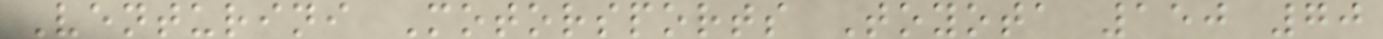Venturini Motorsports Toyota 150 70
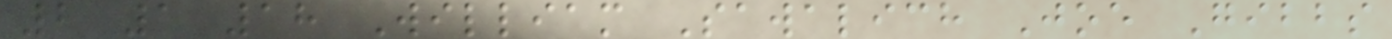2 1 18 William Sawalich Joe Gibbs
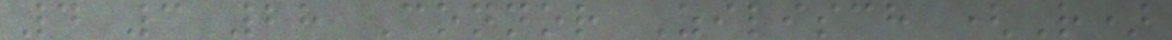4 3 28 Connor Zilisch (R)
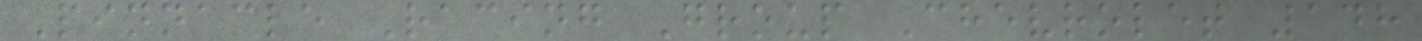Pinnacle Racing Group Chevrolet 148
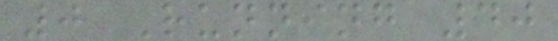0 Running 40
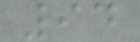94
